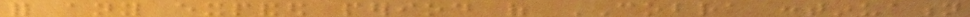for any expanded period of COBRA continuation
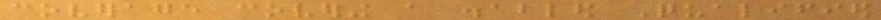coverage covering a disabled Qualified
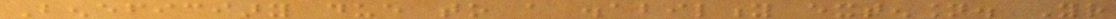Beneficiary due to a disability extension. Your
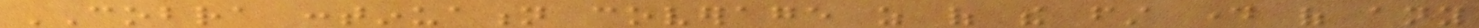COBRA continuation coverage as of the first day of any
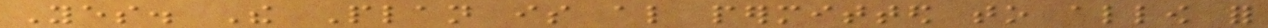Yes. The Plan is also permitted to allow for
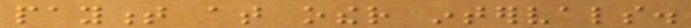payment at other intervals.
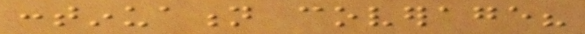continuation coverage?
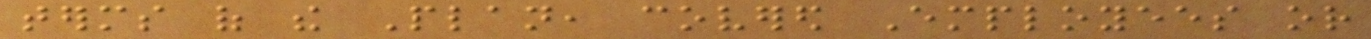terms of the Plan, covered Employees or
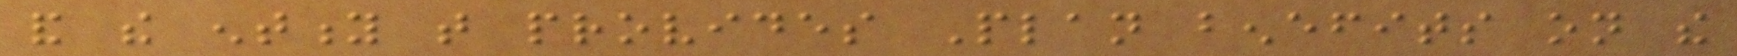and the entity that provides Plan benefits on the
